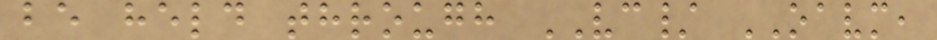be held through VC/ OAVM,
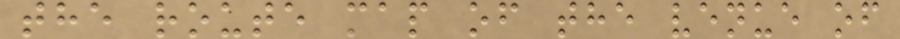the route map of the venue of
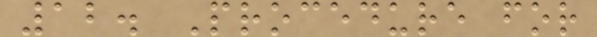12. Procedure for
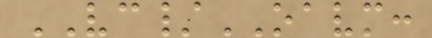VC/OAVM:
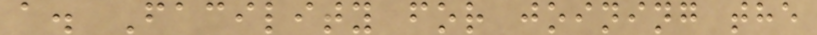a. Facility for joining the
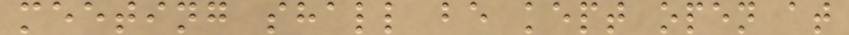meeting shall be kept open at
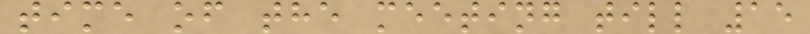time of the meeting till 15
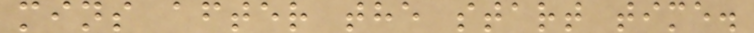mins after the start time.
